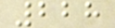228
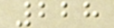228
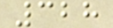328
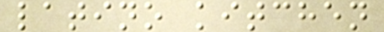latino kitchen
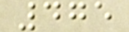475
